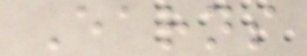Earns
